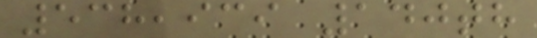538,939 140th
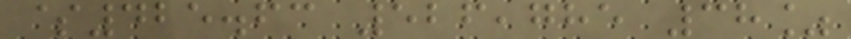$425.63 526,785 38%
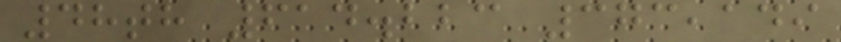48th 614.223 373,149
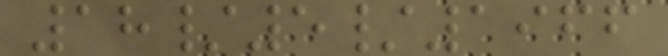18/5/1966
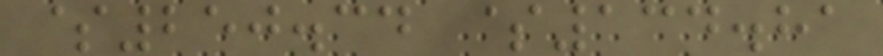$250.34 $134.81
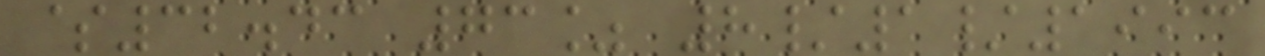$32.43 73% 8/1/1993
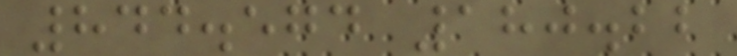844.574 180.22
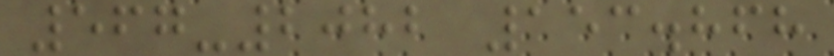567-2082 153.868
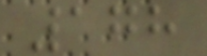178
